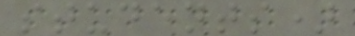students)
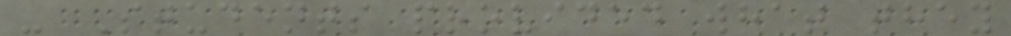- Students provided what they
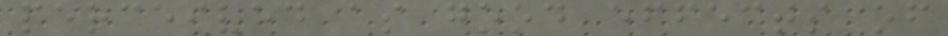perceived as good effects of
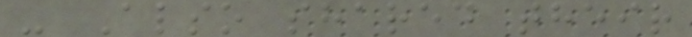- Also shared their
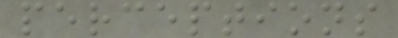perceptions
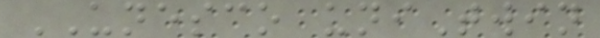UNESCO uniTwin
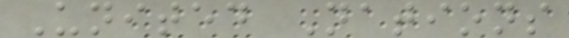United Nations
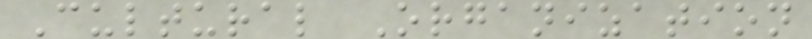Cultural Organization
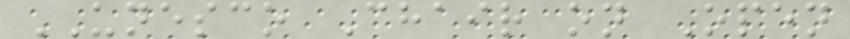UNESCO Chair on Open
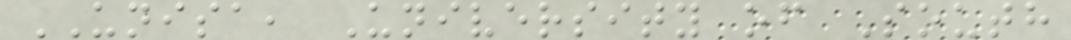UNISA, University of South
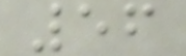56
